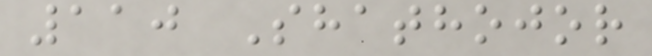110 Shathojor
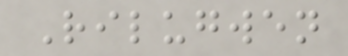Rilugwen
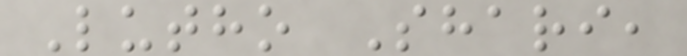Lutho Shari,
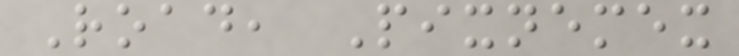Road, Pixnemex
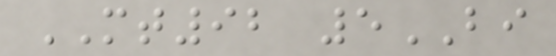MT92 5BI
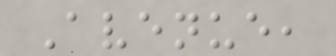Avenue,
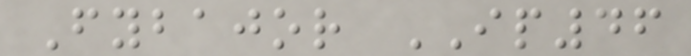Fybajor IP46
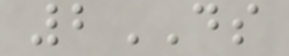2DS
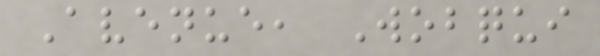Avenue, Wobqui
